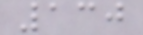130
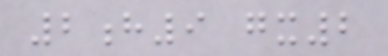2h9 gx2
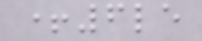+6le
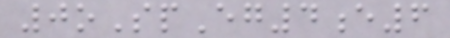0oSpEg4e6
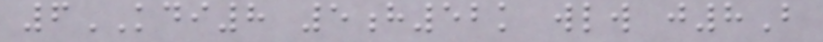6KDI8 5h52k wlw j8B
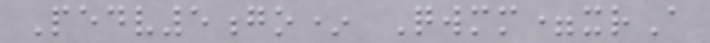Pedv5go* Qwmm=xrA
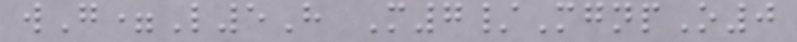wG=L5H M7/MgnpO0
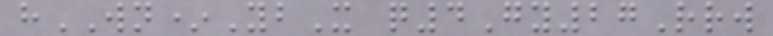hWN*YbX q4Gy27Rrw
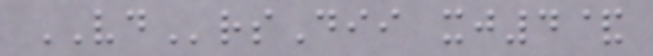VDrsDii xj4&
